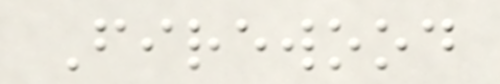Firewood
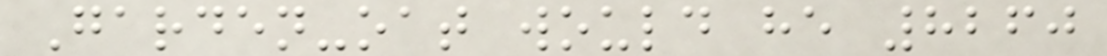Garden-oat would he 8260
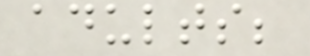adults;
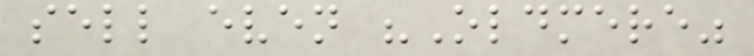sell even "Oldmere"
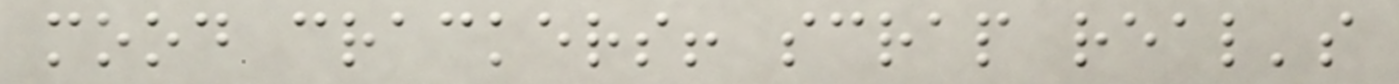mood crackers! scrap real's
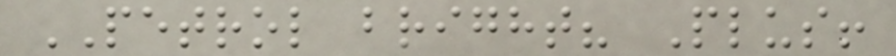PETROL bright? Plus!
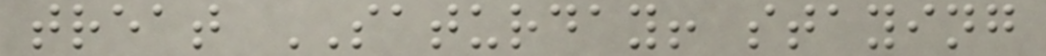treat SATURDAY! staying
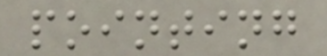pointing
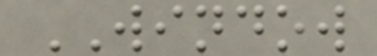WINDOW
